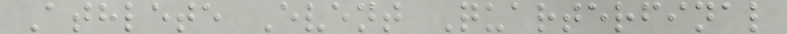Athlete Event Quarterfinal
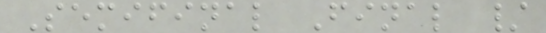Semifinal Final /
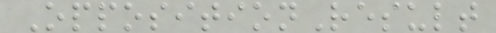OppositionResult
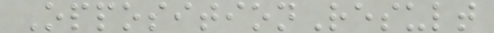OppositionResult
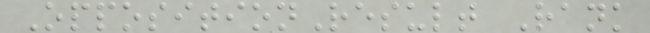OppositionResult Rank
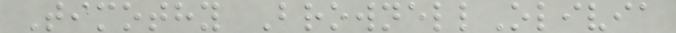Timothy BrownellOlivia
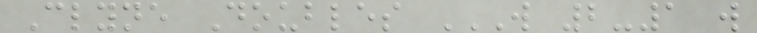Clyne Doubles W 2-1 W
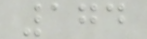174
